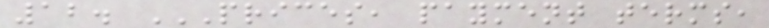12. PRICES, PAYMENT TERMS,
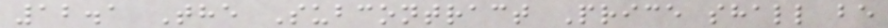12.1 The Subcontract Price shall be
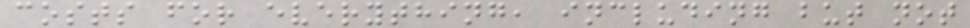costs for everything, including but not
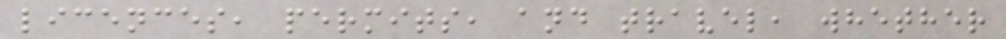licences, permits, and travel, whether
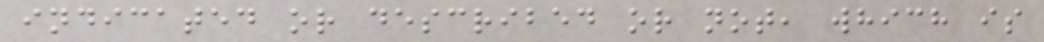indicated or described or not, which is
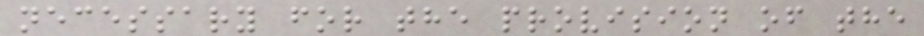necessary for the provision of the
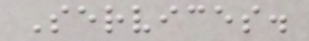Services.
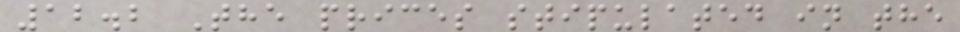12.2 The prices stipulated in the
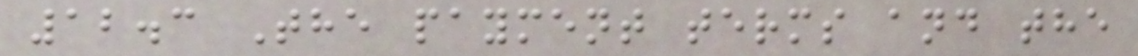12.3 The payment terms and the
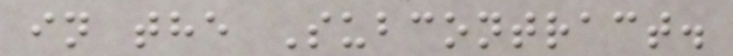in the Subcontract.
